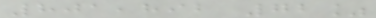801,892 72%
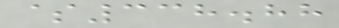$338.88
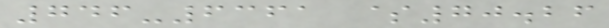746-6361 $70.26
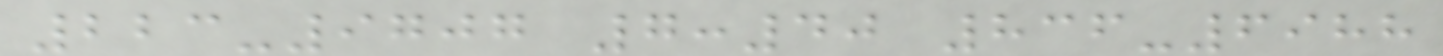223-9707 7:40 836-6988
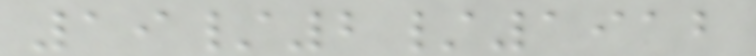19/2/1912
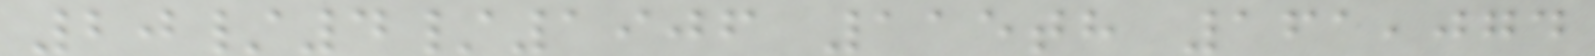20/4/1906 115th 161,074
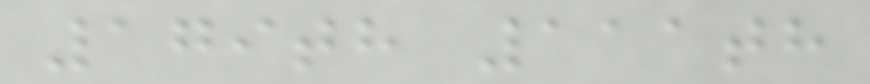179th 111th
